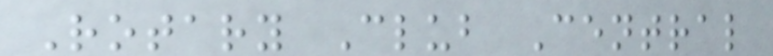Rotary Club Central
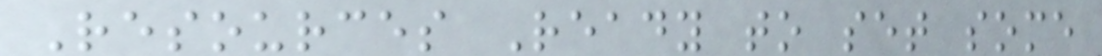Resources Ready to set some
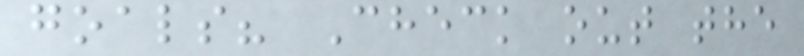goals? Check out the
